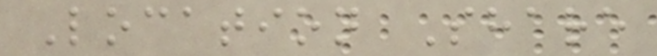Location Share
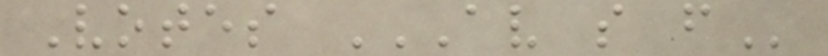Votes AV S F
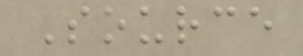Source
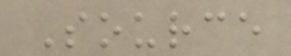Source
